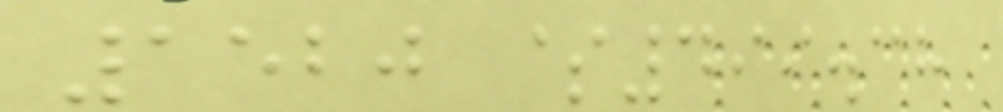1520 $499.38
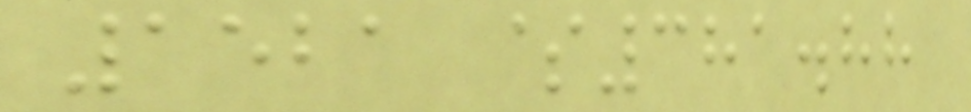1521 $381.88
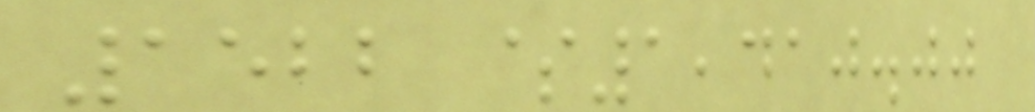1522 $1,410.00
